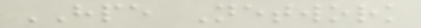HPE Network
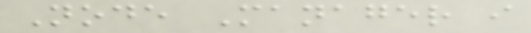Node Manager i
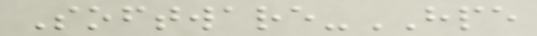Software-HPE
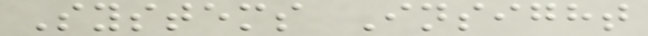Systems Insight
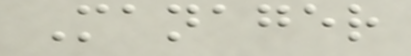Manager
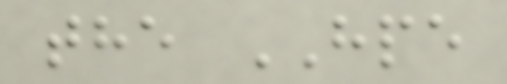the HPE
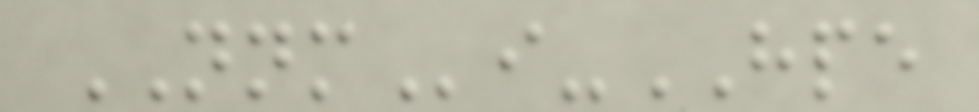NNMi-HPE
